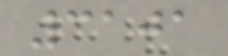3101
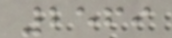2569
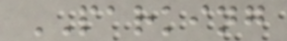PARKING
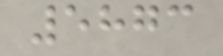5873
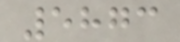5873
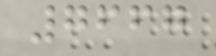7667
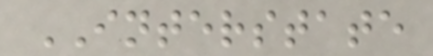INTERSTATE
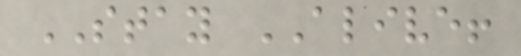STAY ALIVE!
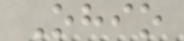Ohio
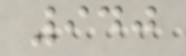940
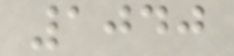1040
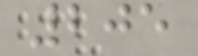205
